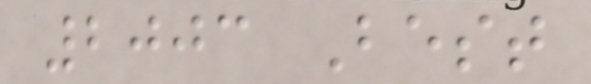2003 Best
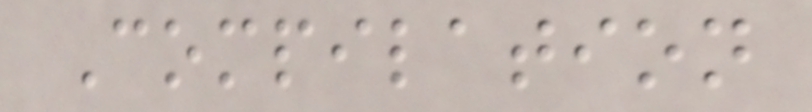Compilation
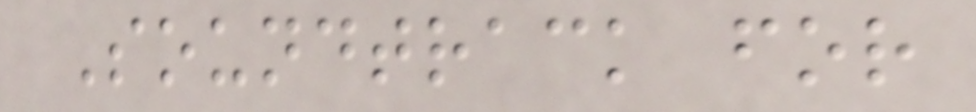Soundtrack for
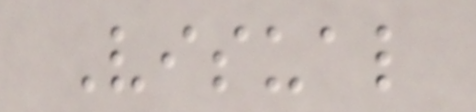Visual
